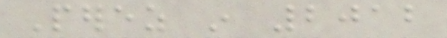Perez in 2012
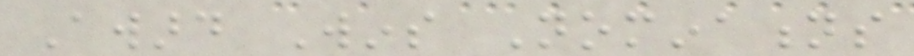Award Wins Nominations
